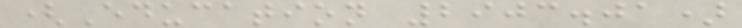(Education 2903.01)
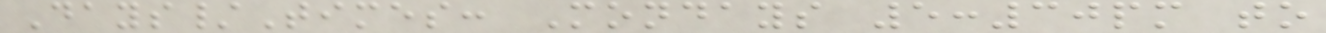Days/Times: Mondays 5:30pm to
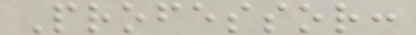Professor:
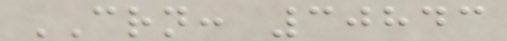CRN: 30843
